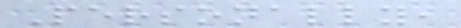Personally,
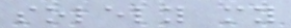solely my
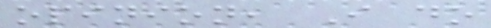opinion, I do
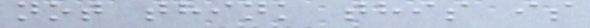not think this is
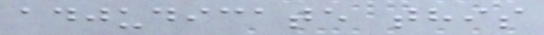adjudicate this
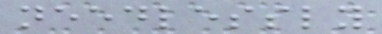needlessly
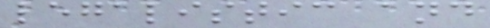legalistic and
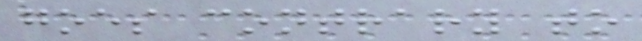goes contrary to
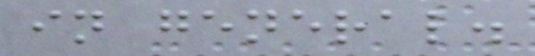in general.
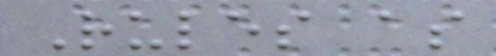Rules as
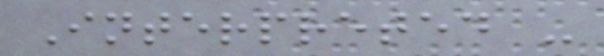Interpreted -
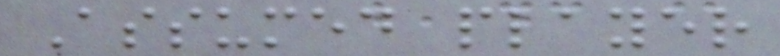Assumed player
